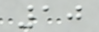10
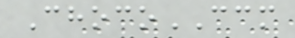ChocoCCM
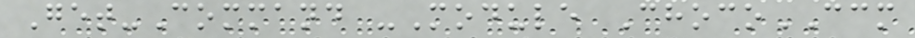Get-Command -Module ChocoCCM
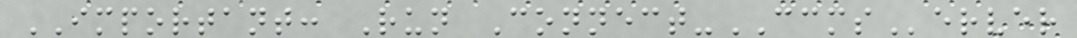IMPORTANT: Run Connect-CCMServer
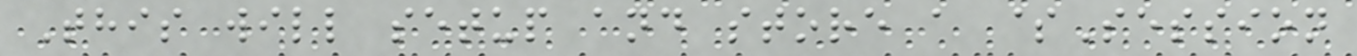This will setup and store a $Session
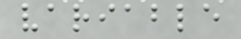variable
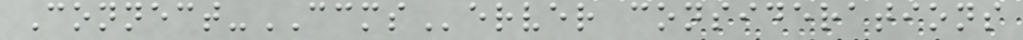Connect-CCMServer considerations
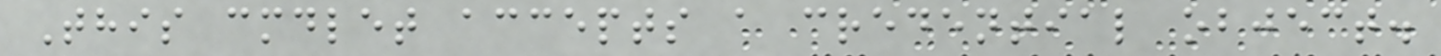This cmdlet accepts a credential object.
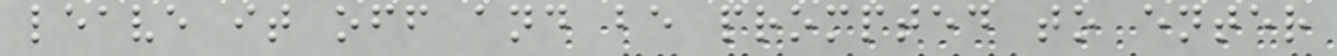leave it off and be prompted to enter
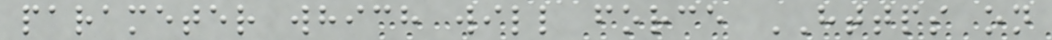parameter which will force HTTPS on
